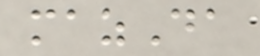mazDa
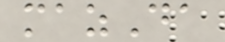mazDa
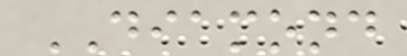DIAMOND
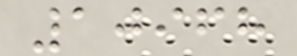10968
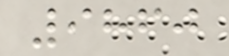9860
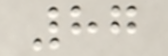87
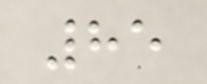85
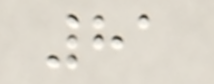81
